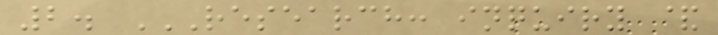2. RESEARCH: INQUIRY &
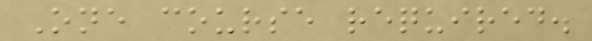One course required.
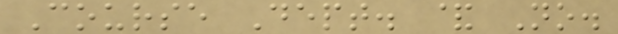Course Dept. & No.
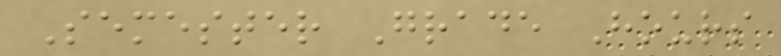Semester Grade Hours
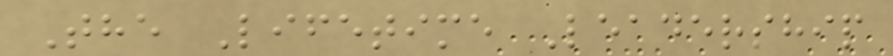The Lifetime Leadership
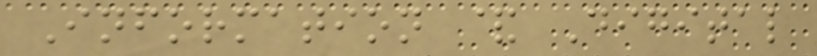Information & Digital
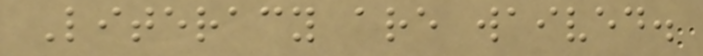Literacy are waived.
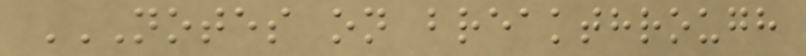NOTES ON BREAKTHROUGH
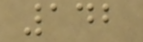142
